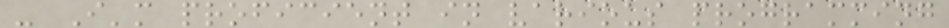- I'm proficient in various programming
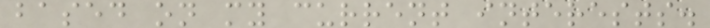based on my current interests.
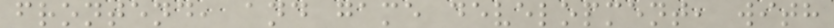frontend, and game development, with
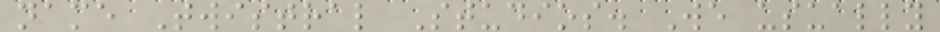name Twistral Studios. We usually
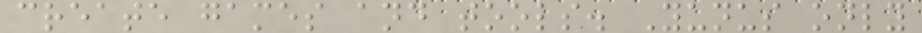create games and tools. Yunus only
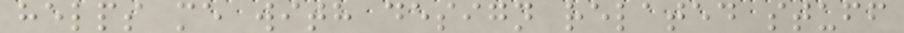helps me with design related stuff
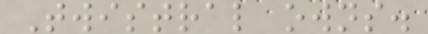Twistral owns.
